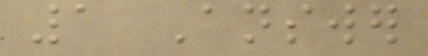1 Answer
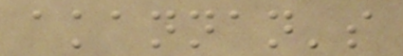akannan's
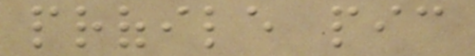profile pic
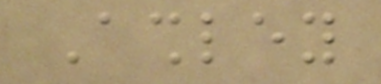Ashley
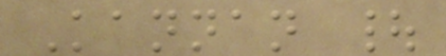Kannan |
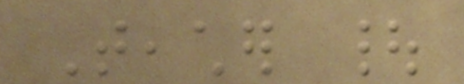Teacher |
